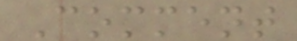Comment
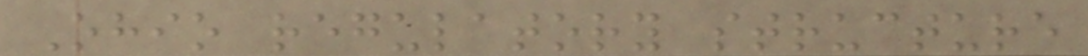Ohio regulatory structure
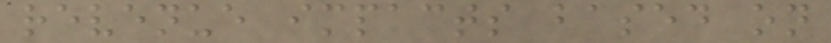revenue impacts based on
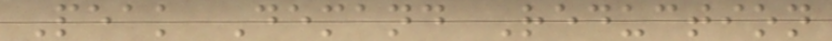Peak Demand Reduction
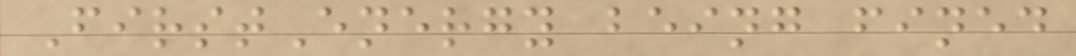FirstEnergy being fined
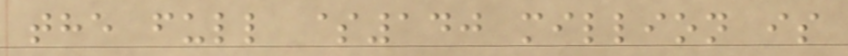the full $140 million is
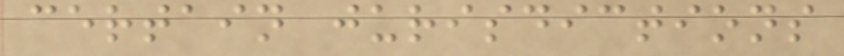certain jurisdictions
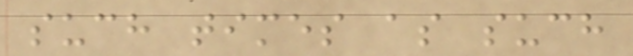such times as such
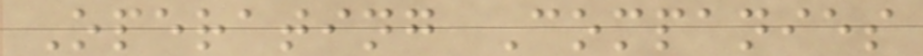Operating Companies
